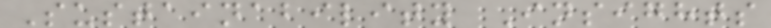Sustainability Insights
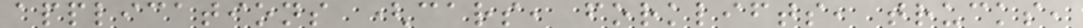applications (cars, forklifts, trucks,
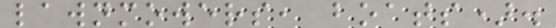lawnmowers, boats).
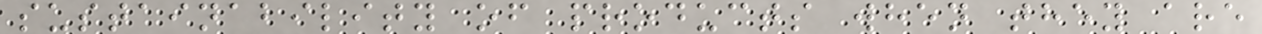sustainability of products when they are
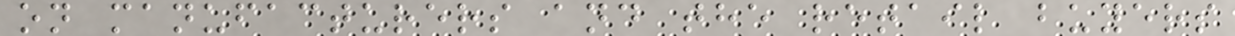on manufacturers and the retail buyers
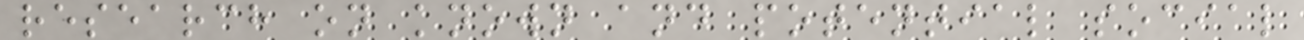research on known and potential social
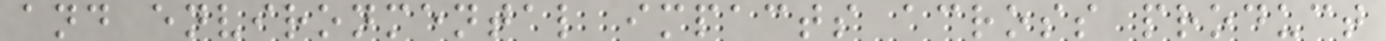and environmental impacts across product
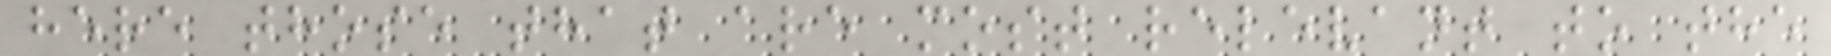here those that are most relevant to the
